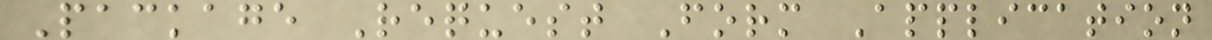Package Request Form Application
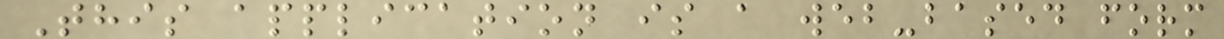This application is a web-based form
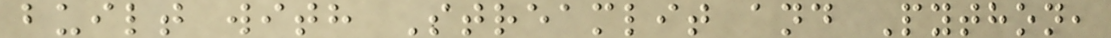built with Streamlit and Python,
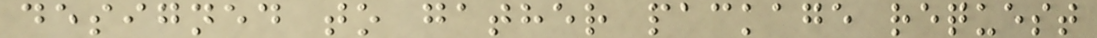designed to gather package request
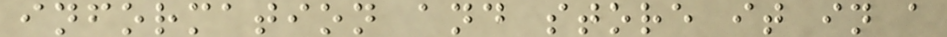information and store it in a
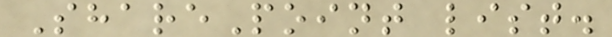SharePoint list.
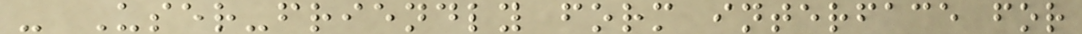- User-friendly form interface for
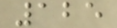125
